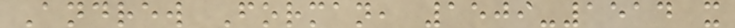Andrew Forman, 1509-1514 x
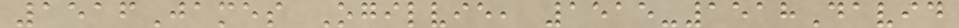1516James Ogilvie, 1515-1518David
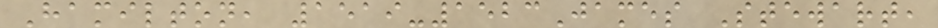Hamilton, 1519-1523James Stewart,
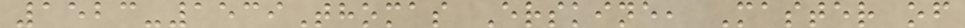1523-1539Thomas Erskine, Master of
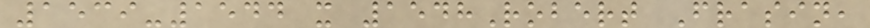1539-1544 x 1548Robert Frasin,
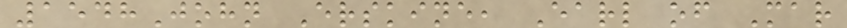1548John Erskine, Earl of Mar
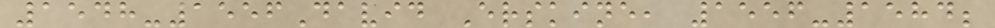1548-1556David Erskine, 1556-1584;
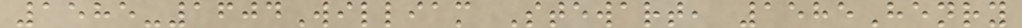1585-1604William Stewart, 1585Henry
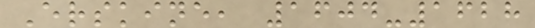Erskine, 1604-1628
